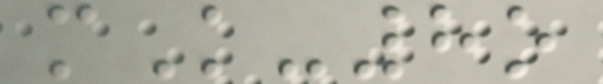mK-8o
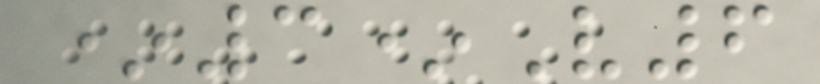*3*V6
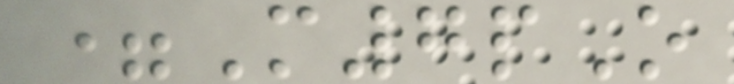=M7pO
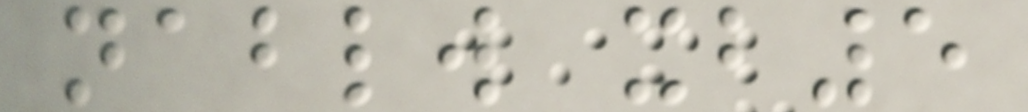nablw xb5
